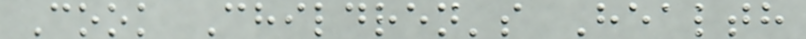Cook Children's Health
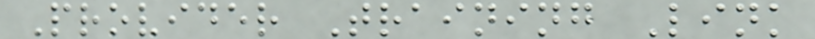Provider Training Link
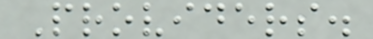Providers.
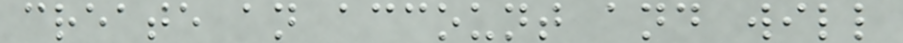create an account and will
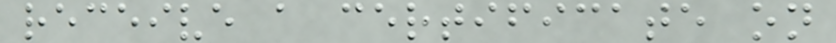receive a certificate on
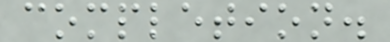completion.
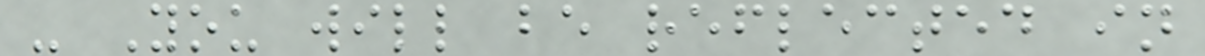- You will be reflected in
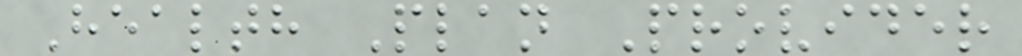Health Plan Provider
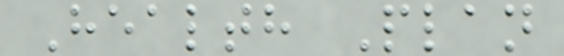Health Plan
